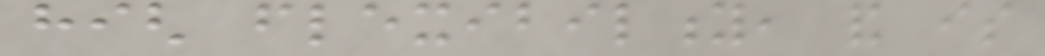high flexibility, and is
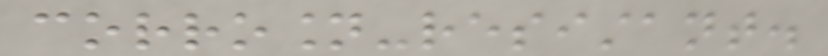corrosion-resistant.
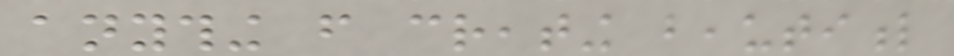anything from creating beautiful
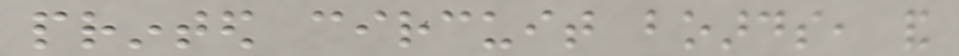printed circuit boards, and
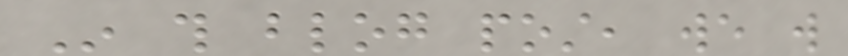In this blog post, we will
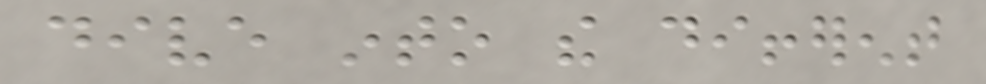dive into the different
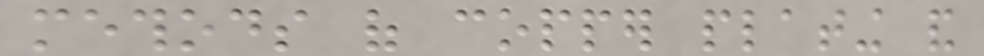methods of copper plating and
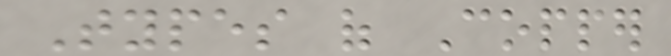Types of Copper
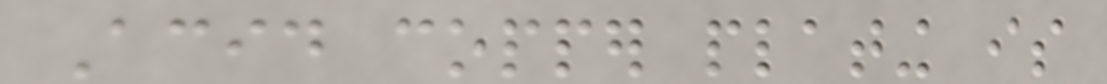Acid copper plating is
